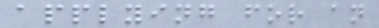applying for an
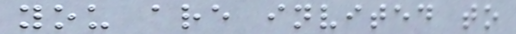you are invited to
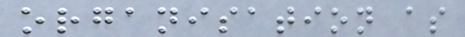organisation as
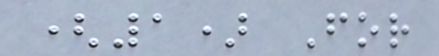(1) For
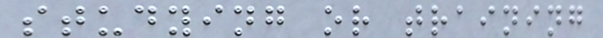studying or training
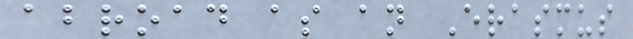abroad as an Erasmus
